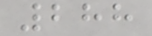288
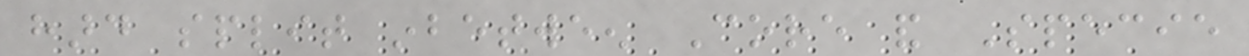hard split inbetween Core and Specie
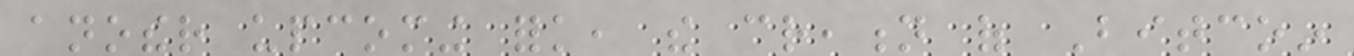another upcoming fork, the creation of Bitcoin
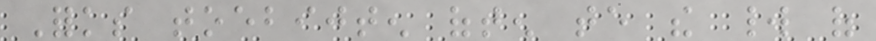Forks toebijten often te the world of
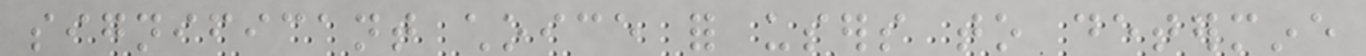significant choice for users to determine
